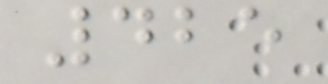425
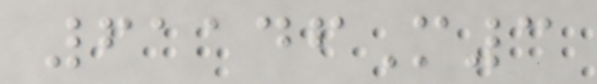61146M3
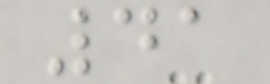41
